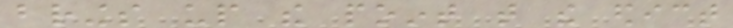brings up the point that the edict
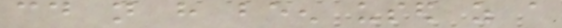could not have been used as a
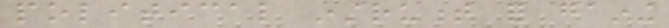political instrument for gaining
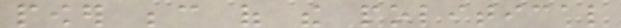power because of the political
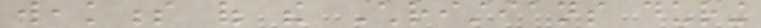weakness of the Christians during
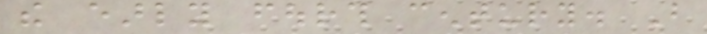the early fourth century. But
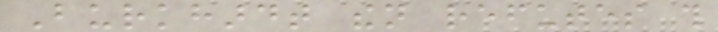Burkhardt then refutes this
